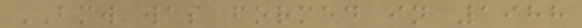BMW was formed in 1988
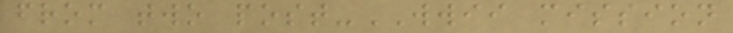from two post-WWII mission
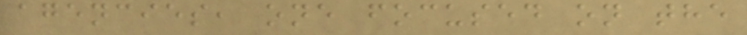agencies, one focused on the
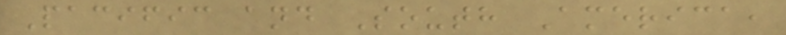Pacific and South America,
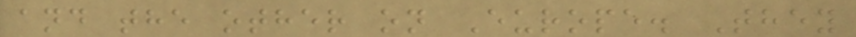and the other on Europe. They
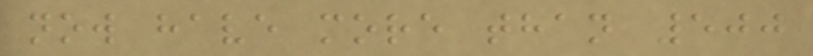now have more than 500
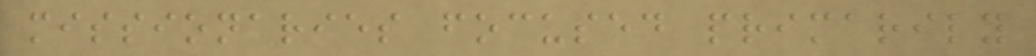missionaries focused primarily
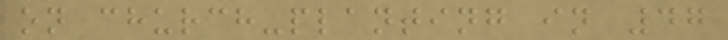on church-planting in 47
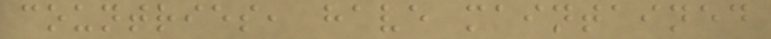countries, have maintained
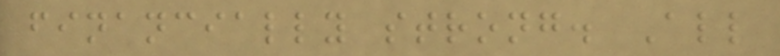financially strong. All
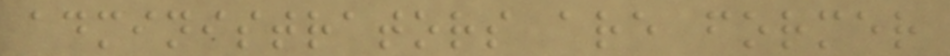administrators are former
